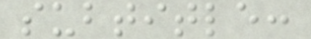subtitle:
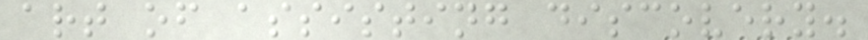art of assisting discovery.
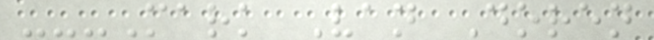---Mark Van Doren
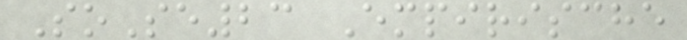SoSe23 Empirische
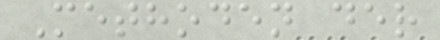Methoden der
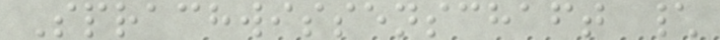Sprachwissenschaft \
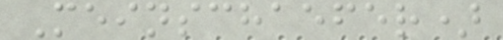Meinschaefer)
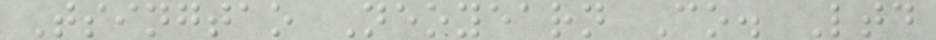Tsingtao Neoyearn Co. Ltd
